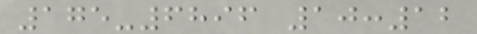175-6896 10:12
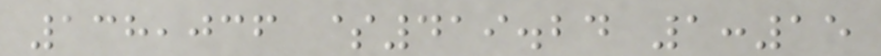138,036 $419.24 1:15
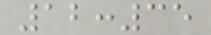12:35
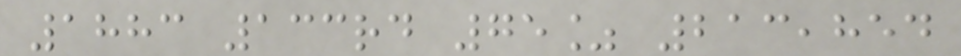1883 133rd 75% 213,854
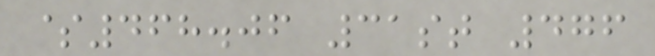$468.06 31st 476
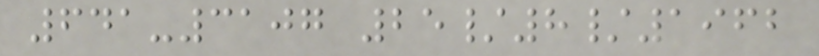641-3107 25/8/1962
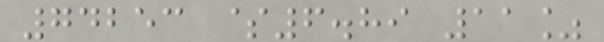74253 $6.89 11%
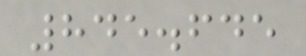845.645
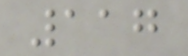117
